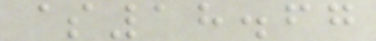$18.67
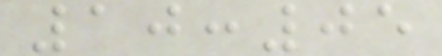10:05
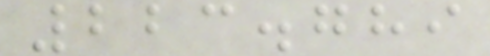223.789
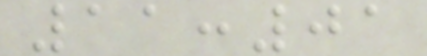11:01
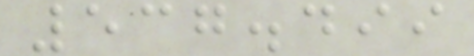537.499
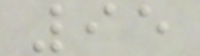95
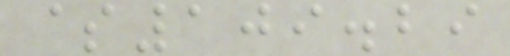$109.29
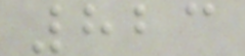823
